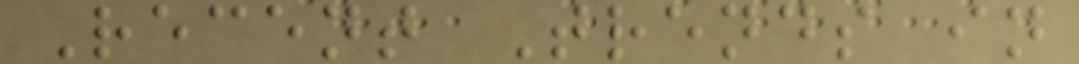Recent Trends in
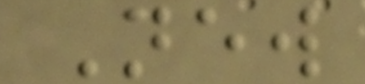New
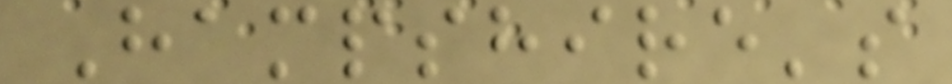Hampshire's
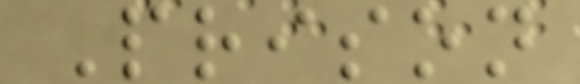Prison
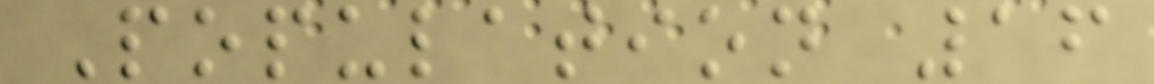Population 16
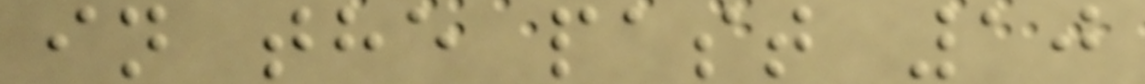in the past 10
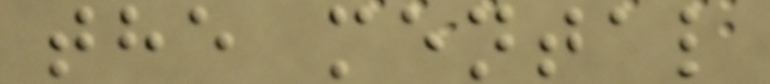the mental
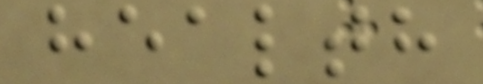health
